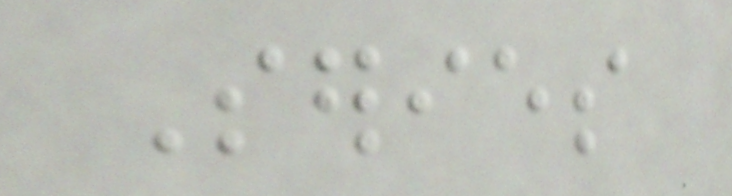Series
